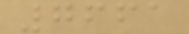7661
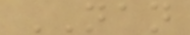NAN
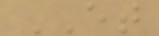ET
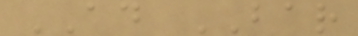AD BAR
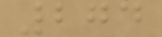274
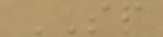SP
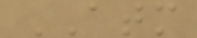ATM
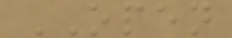OPEN
